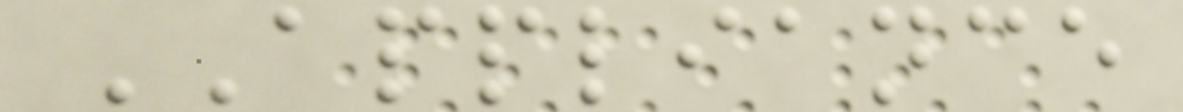APPLIANCE
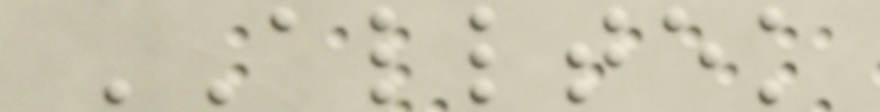ALLTEK
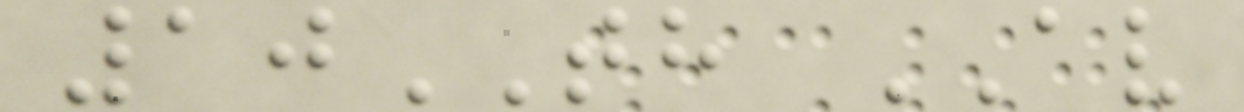10TH AV
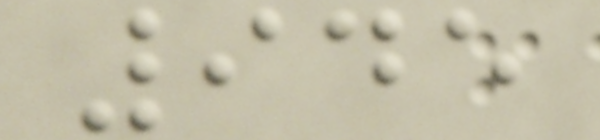945
